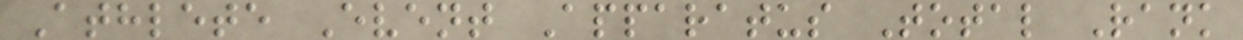Athlete Event Apparatus Total Rank
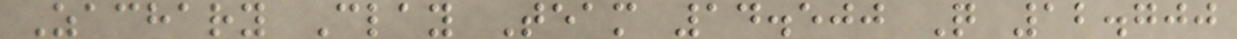Zachary Clay Team 14.500 Q 12.700
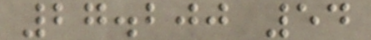27.200 54
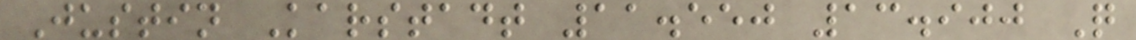Justin Karstadt 11.550 13.900 Q
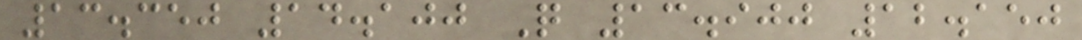13.350 14.100 Q 13.900 12.150
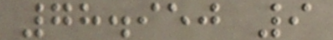78.950 9
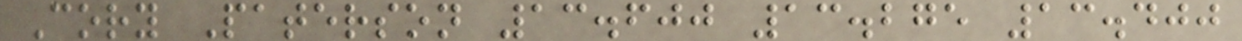Cory Paterson 13.600 13.275 13.400
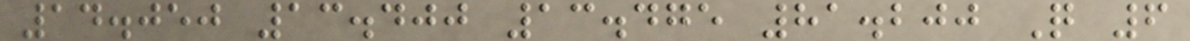14.050 13.400 13.475 81.200 Q 6
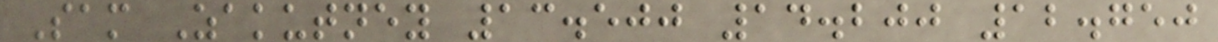Sam Zakutney 13.500 14.200 12.750
